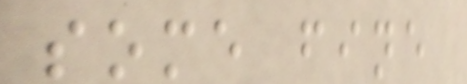some fine
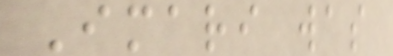Imari was
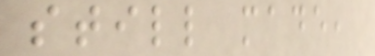still made,
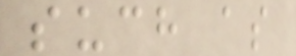such as
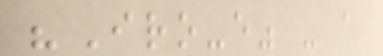"Iro-e" - a
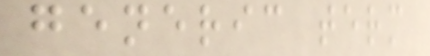generic term
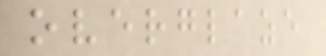overglaze
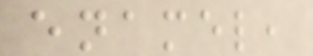enamel,
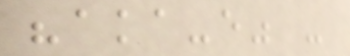"aka-e" -
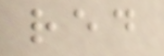red
